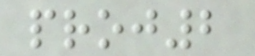proj2
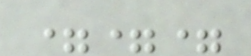===
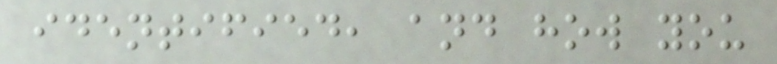identified, and how you
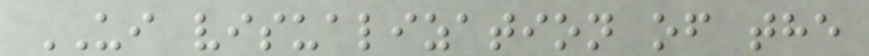UI visualization of the
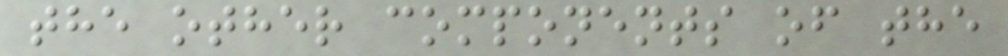the other components of the
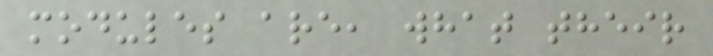modules are, what their
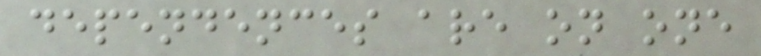dependences are on one
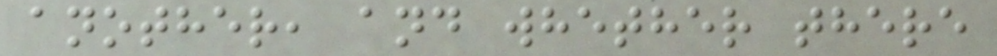another, and whether there
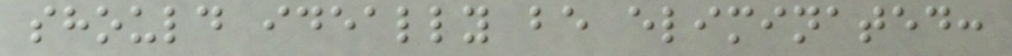should ideally be eliminated:
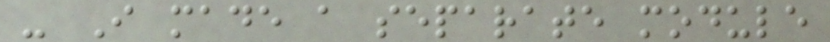- I made a separate module
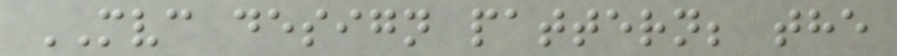MVC design pattern; the
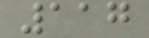117
